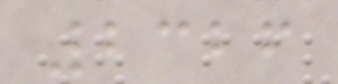2326
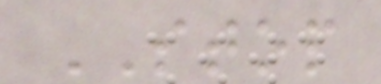STOP
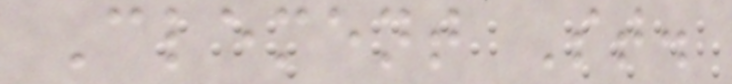Clement St.
